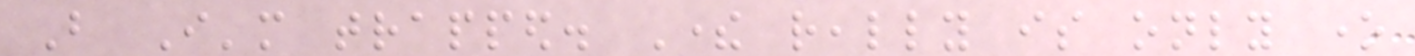But I'm trapped. There really is only one
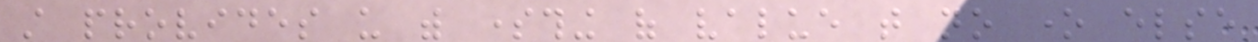still provides us with something of value that no one else
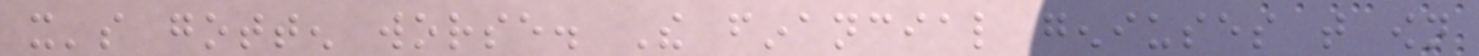it's gotten worse. The financial geniuses that own
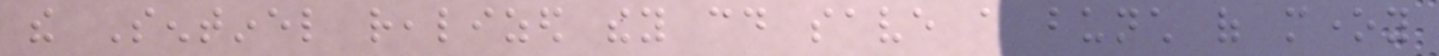the Sentinel realized they could save a bunch of money
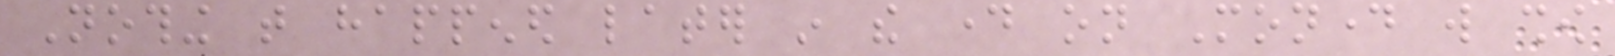Nothing that happened later in the day on Monday will show
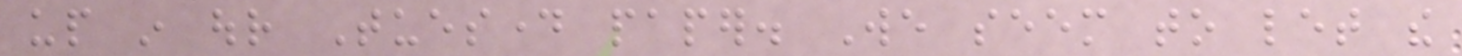up in our Tuesday paper. We seem to let the
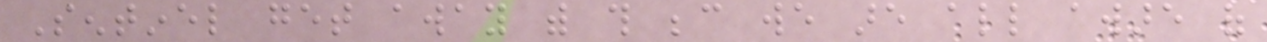Sentinel get away with this because we are all aware of
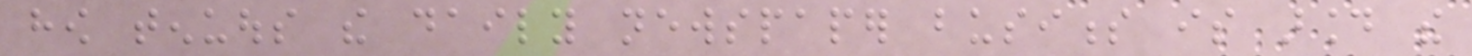how tenuous the daily newspaper business is around the
